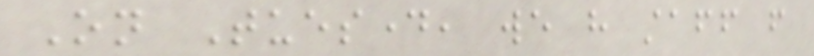On Tuesday, we have staff from
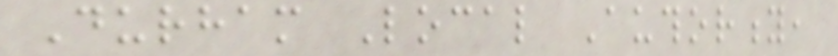Durham Local Authority,
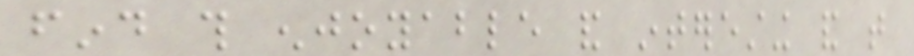find this enjoyable and interesting and that
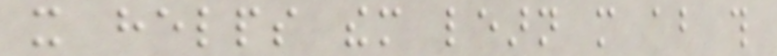it helps them learn more about this
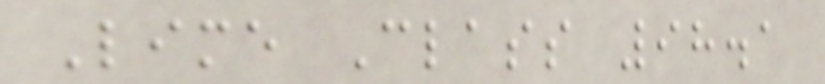Lime Class 98.1
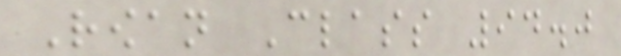Rowan Class 94.0
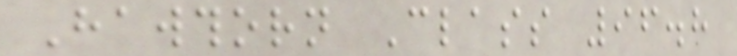Hawthorn Class 96.8
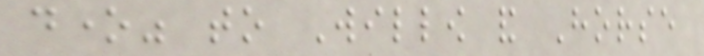done" to Willow and Horse
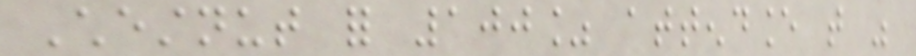Chestnut for 100% attendance that was
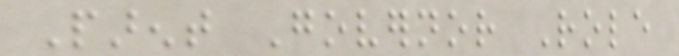Parent Governor Role
